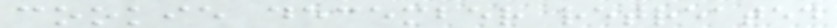cookie december retreated
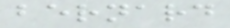bernard
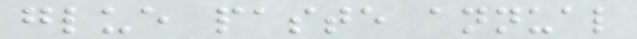glue paste annual
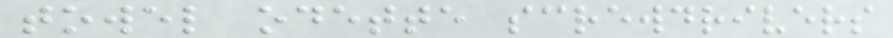towel odette screwdrivers
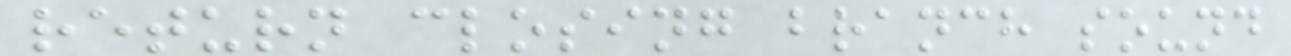return closing branch sound
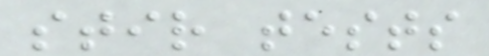stir tests
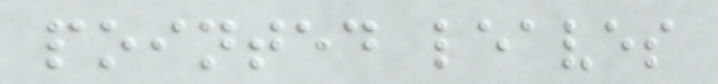pointed leaves
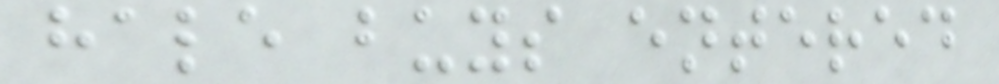hale buys entered
